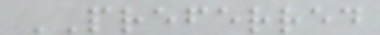PREFERRED
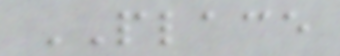PLACE
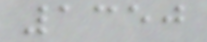1350
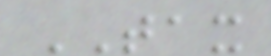TAX
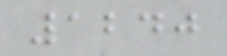1240
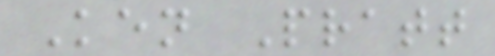Ken Pratt
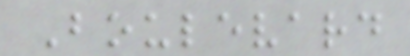Boulevard
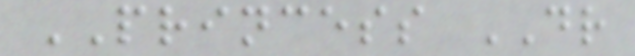PRINCESS DR
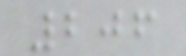206
